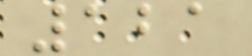121
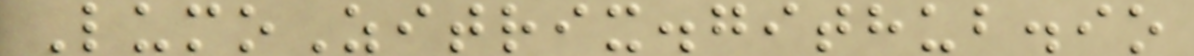LumoZitrix.github.io
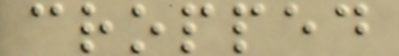cropped
